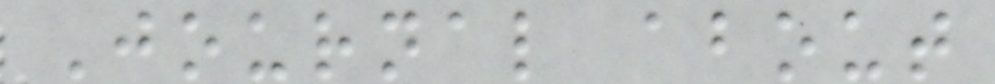Journal about
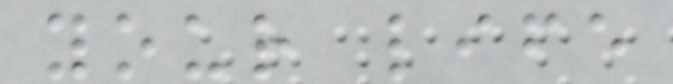your life
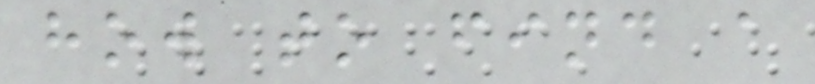how to find a
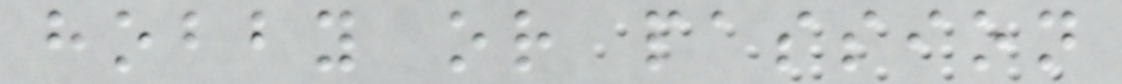hobby or passion
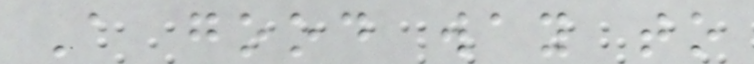A good way to
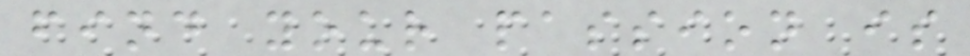find your passion is
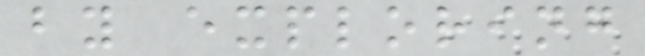by exploring
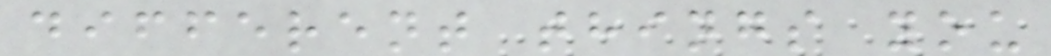different things you
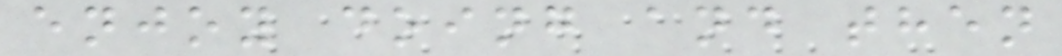enjoy doing and then
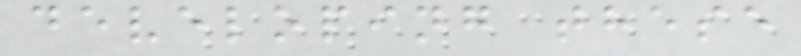developing these
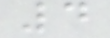4
